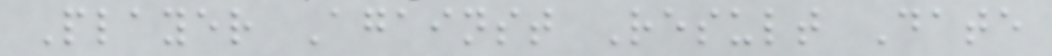Player Against Result Date
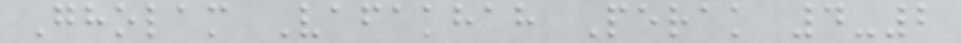Gholam Vafakhah Perak 4-2
